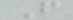F
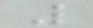L
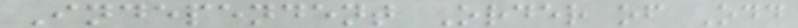Independent Order of Odd
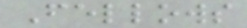Fellows
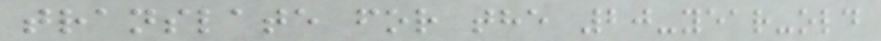translate for the 20-year-old
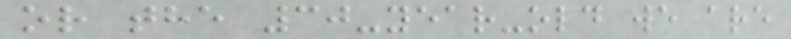or the 30-year-old we are
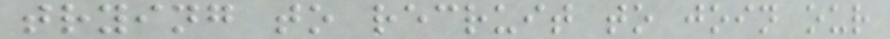trying to recruit to join our
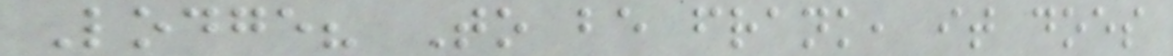Lodge? To be frank, it does
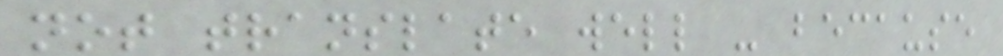not translate well - because
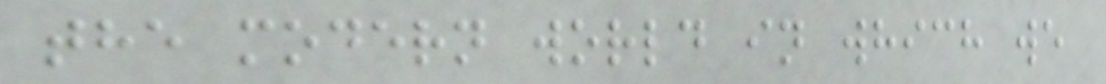the modern world in which we
